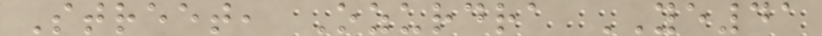Street, Ozurdra YE41
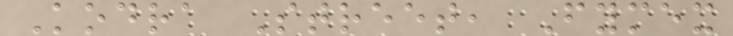Kodra Street, Fymex
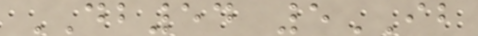DB54 5IB
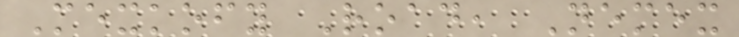Mexkofy Road, Nemex
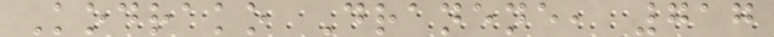Kodrako Dranene, 717
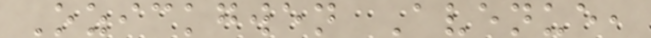Ozickgwen Avenue,
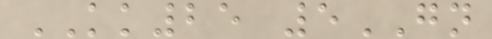KK25 5GN
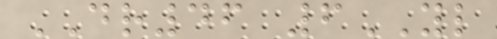DR46 6YL
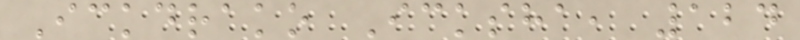Ickdrako Icksha, 124
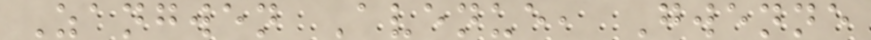Zangwen Avenue, Gwenne
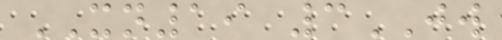XN19 3JW
